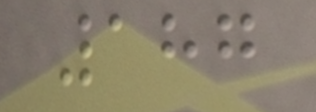187
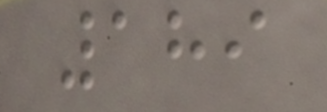189
